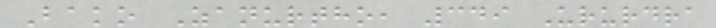Bako Zanurtho, 349 Ururdra
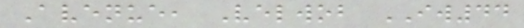Avenue, Velwob IW44
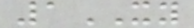1XY
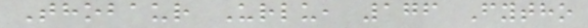Thobaur Urlu, 176 Fytho
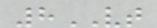8VT
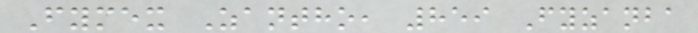Fymex Zantho, 859 Fyzanba
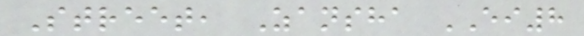Street, Zansha EI8
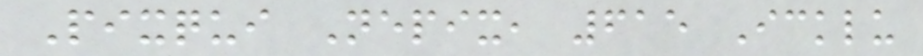Pixqui Nepix, 615 Icklu
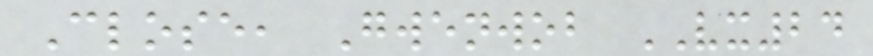Close, Gwenwob VX24
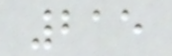215
